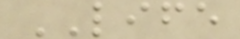LIFE
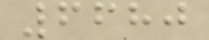6680
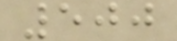500
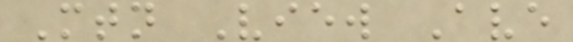Mtn View Ave
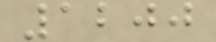1200
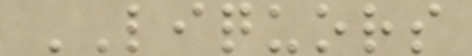LIQUORS
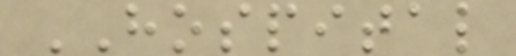HOSPITAL
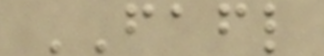FAFL
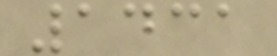1431
